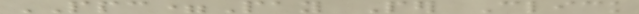PPC=Pay Per Click
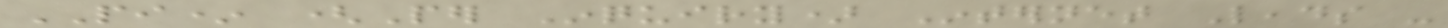PI* (Per Inquiry) Internet Leads -
